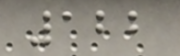122
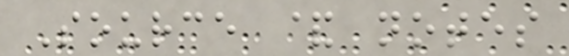Source & notes
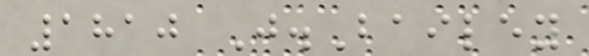1810 J.Bailey
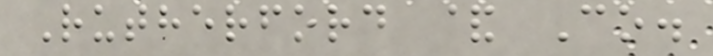Rutherford & Co.
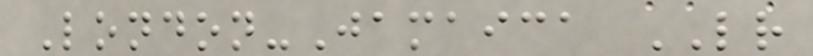London-Jamaica LR
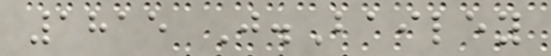1815 J.Bailey
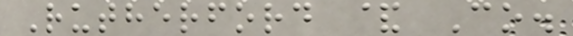Rutherford & Co.
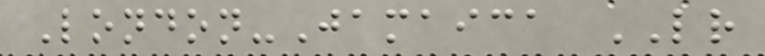London-Jamaica LR
